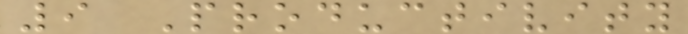9 Productivity
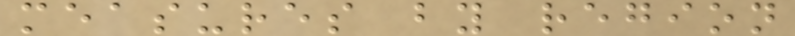measures by region
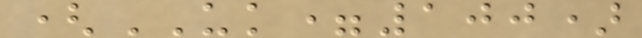(UK=100)
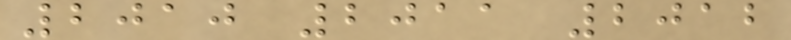2010 2011 2012
